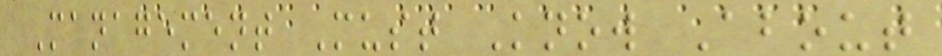Management Must Know About
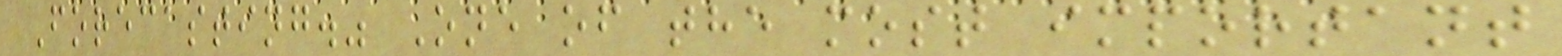Forecasting." One of the most important
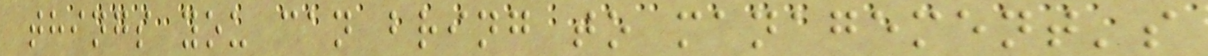things you can bring to management's
